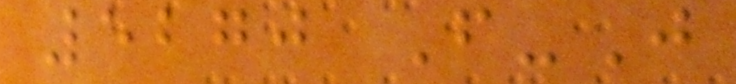5270 F-J
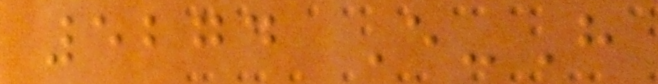5274 E-H
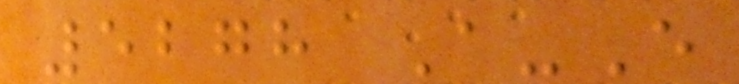5278 A-E
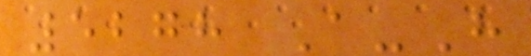5278 A-H
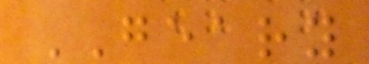GEARY
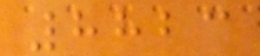8823
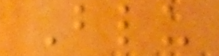Blu
